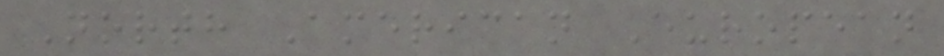North American European
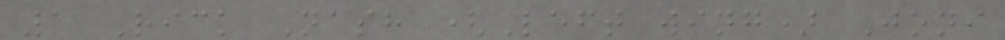1 Rick Nash (Left wing) Joni
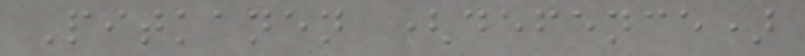Pitkanen (defence)
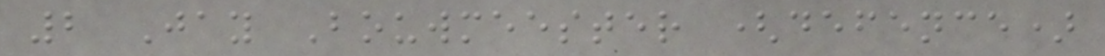2 Jay Bouwmeester (defence)
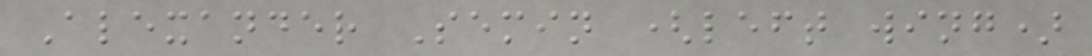Alexander Semin (left wing)
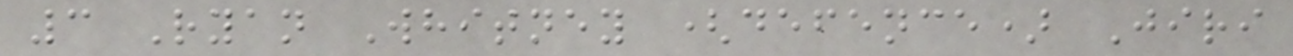3 Ryan Whitney (defence) Jiri
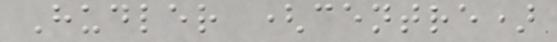Hudler (centre)
